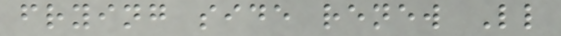frying side renew Ll
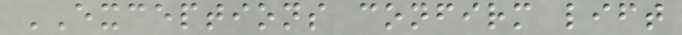EXCEPTIONS confirm lift
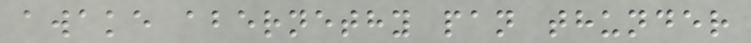awake abernethy pan thunder
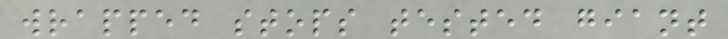wrapped stops tested giant
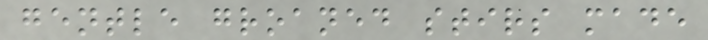gentle groaned stirs made
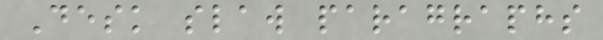Desk slaw paragraphs
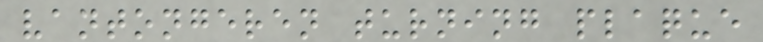vantongeren turning plaque
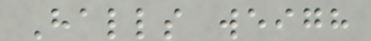Halls weigh
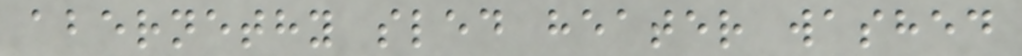abernethy sled heater washed
